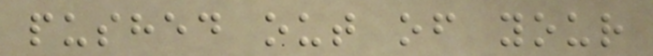pushed out of your
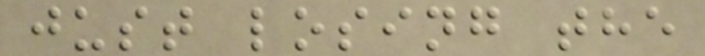just losing the
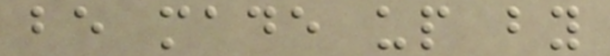be made up by
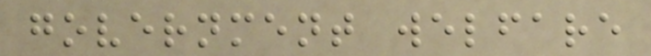government welfare
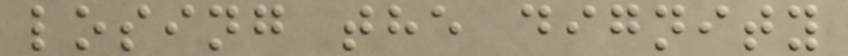losing the dignity
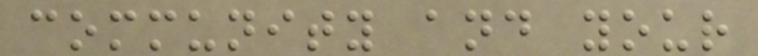community and your
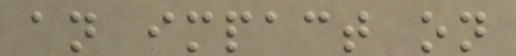an impact on
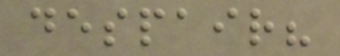despair?
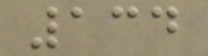134
